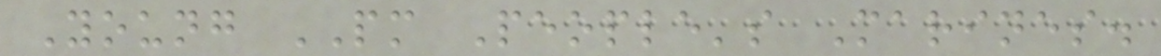Young PM People's Marines.
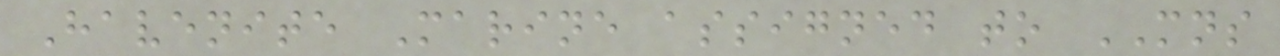Havenite Marine assigned to MNS
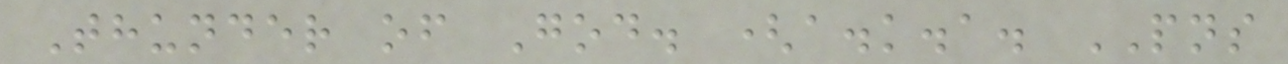Thunder of God. (a.k.a. PNS
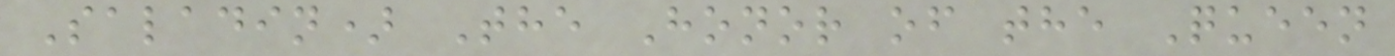Saladin) The Honor of the Queen
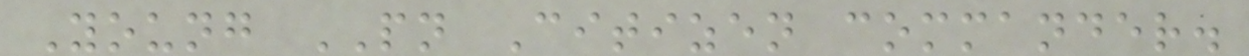Young PN Citizen commander.
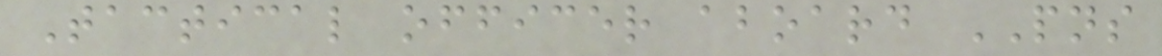Tactical officer aboard PNS
